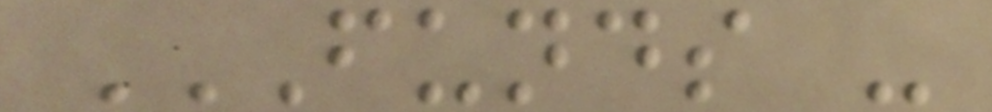FUNDS -
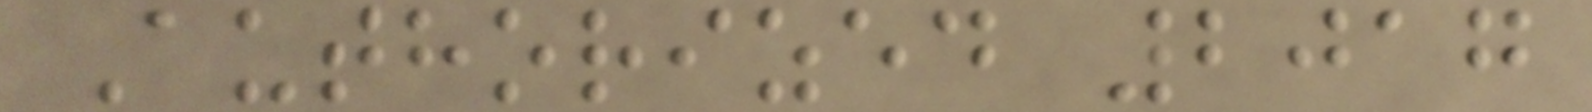Authorized 2017
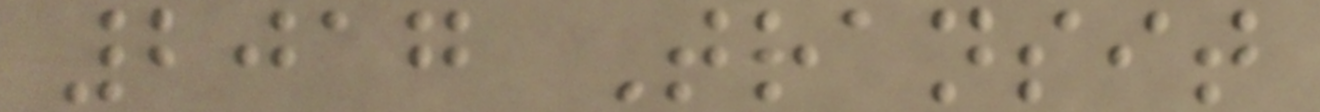2017 Transit
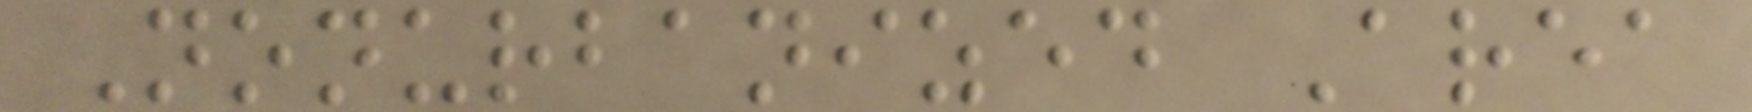Nonurbanized Area
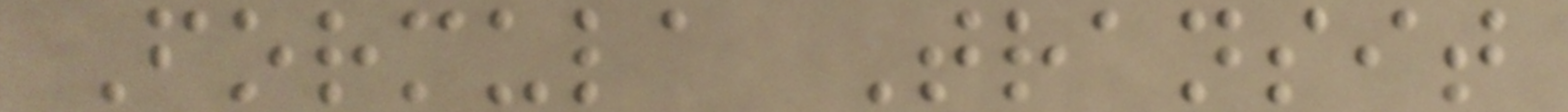Formula Transit
